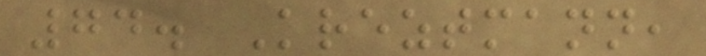74. Kreztmann,
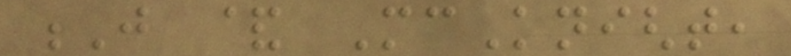J & McKnight,
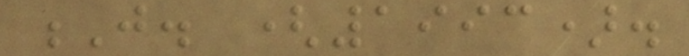J. (1993).
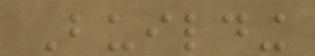Building
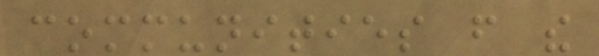communities from the
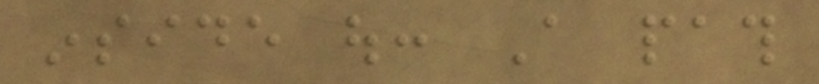inside out: A path
